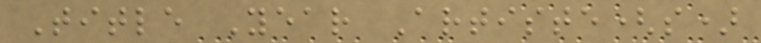Title Year Artiste(s)
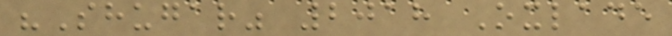"Shugar" 2018 Oxlade
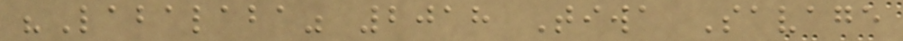"Labalaba" 2018 Tiwa Savage
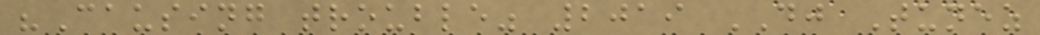"Causing trouble" 2019 DJ Tunez
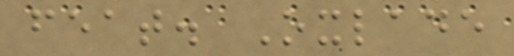feat. Oxlade
